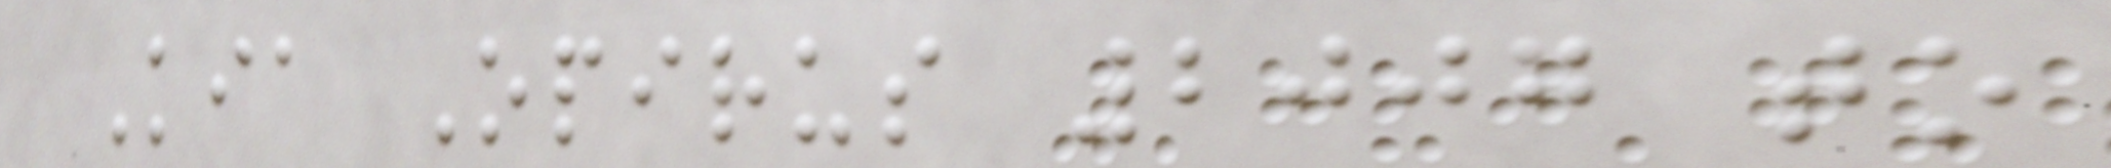Kia Opirus 2007 to
